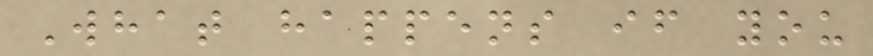What happens if you
